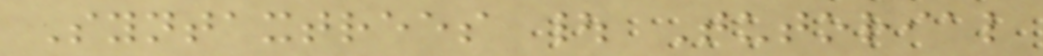Syntaxtrees | Tutorial
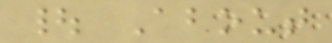| About
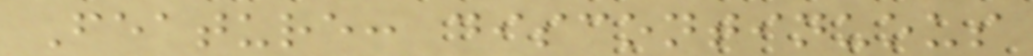Feature: discontinuous
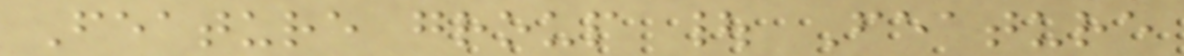Feature group | Feature
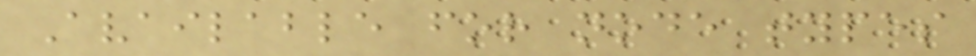Available for node types
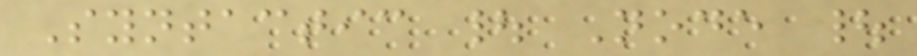Syntactic | Node |
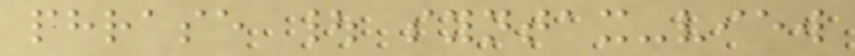phrase | syntax-view
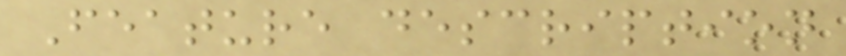Feature description
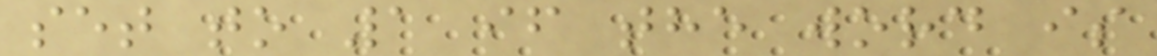set to 1 if the word is
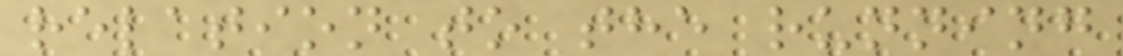relation to the running
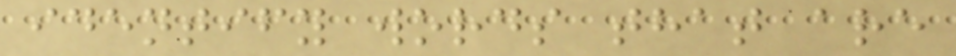identify words that are
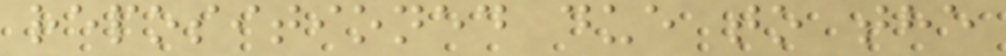repositioned due to the
